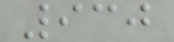930
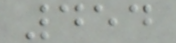454
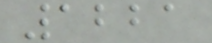1221
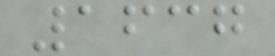1637
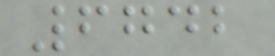6742
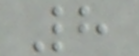8
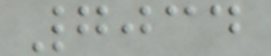7034
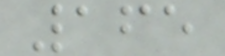165
